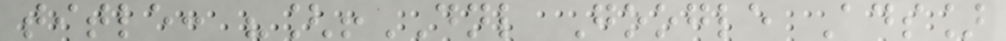title: "[!DNL Google Ads]
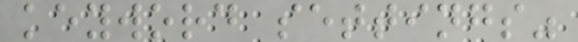keyword settings"
